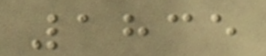1835
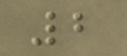2
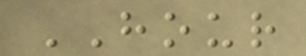HOUR
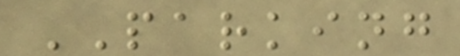PARKING
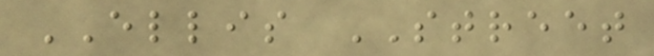ELLIS STREET
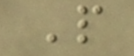P
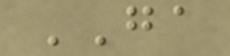GA
